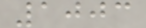1003
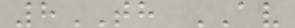8TH AV
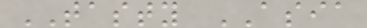TASTY ASIA
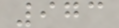973
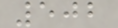502
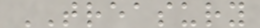TREASURY
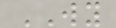WY
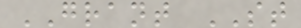GRANT ST
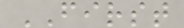FIRST
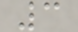3
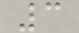3
